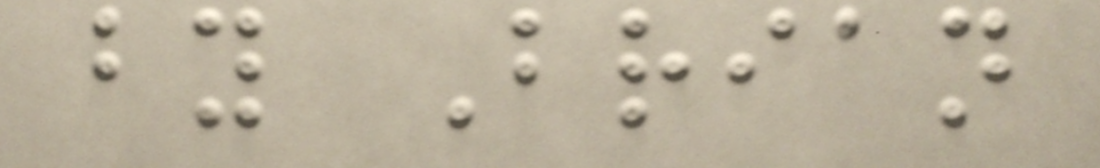by Brian
